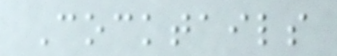Cocktails
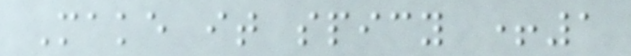Make it spicy +1
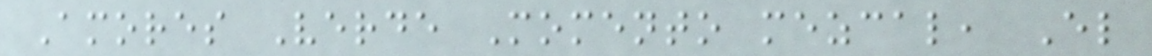Amores Verde Momento mezcal, El
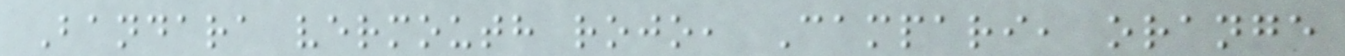Bandara vermouth rojo, Campari, orange
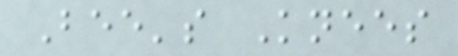Bee's Knees
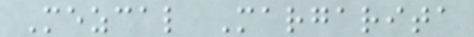Mezcal Margarita
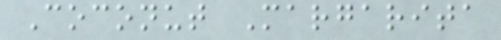Coconut Margarita
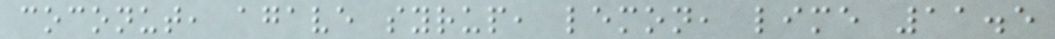coconut, agave syrup, lemon, lime 11.5
